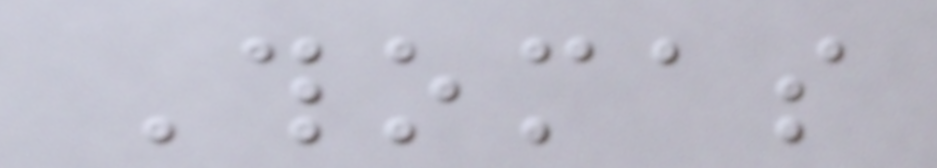Thomas
